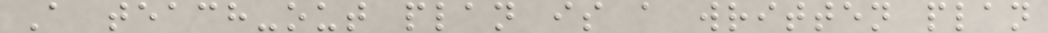A teach-out plan is a written plan
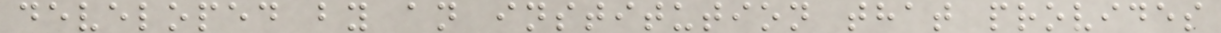developed by an institution that provides
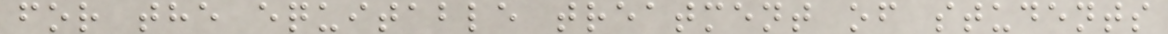for the equitable treatment of students
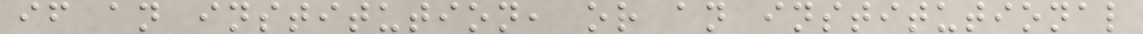if an institution, or an institutional
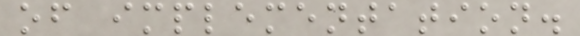of implementation.
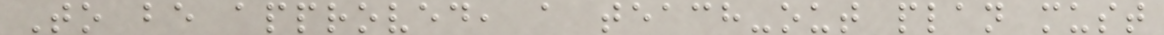To be approved, a teach-out plan must
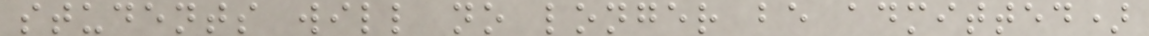students will no longer be admitted)
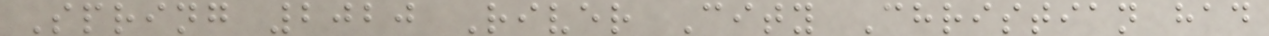Spring 2020 River City Christian had
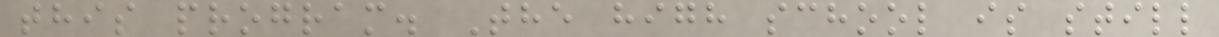this program. The high school is still
